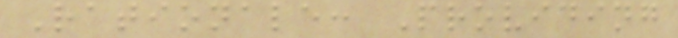Rationale: Providing
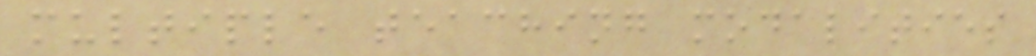multiple teaching modalities
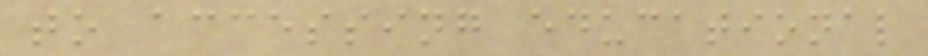to accessing educational
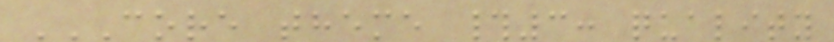CORE THEME #3: QUALITY
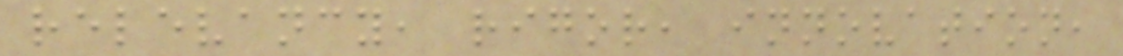relevancy, rigor, innovation,
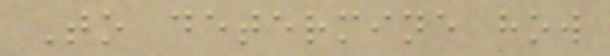To determine how
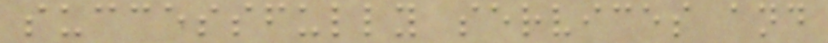successfully services and
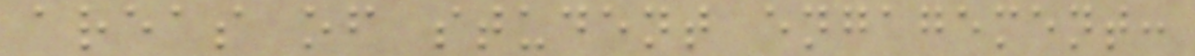areas of student engagement:
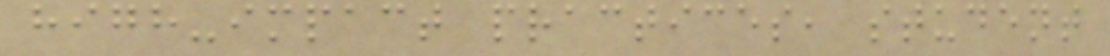high-impact practices, student
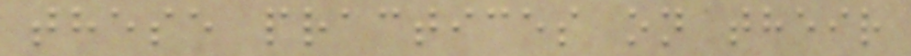these practices on their
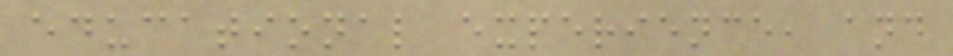educational experience, and
